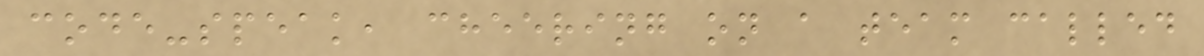code-speak, cheering on a team called
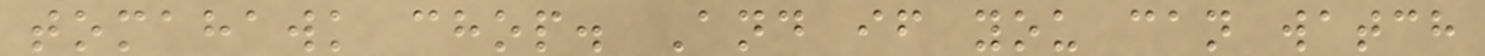tomahawk chop. And if you can watch
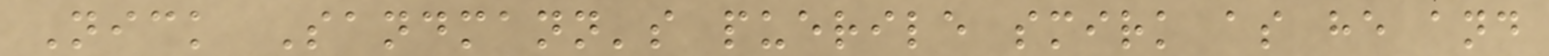Nick Sandmann's puerile smirk as he and
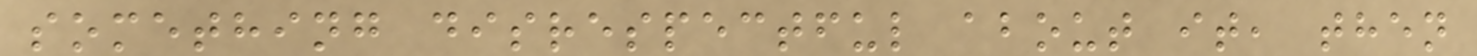something disrespectful about it, then
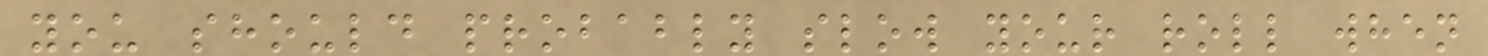you should probably slow your roll when
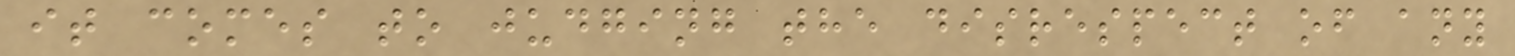it comes to judging the disrespect of any
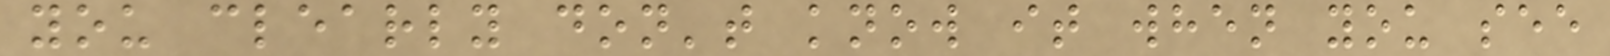you clearly don't know it when you see
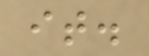it.
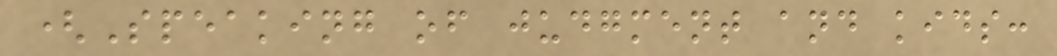(Speaking of judgment and kids:
